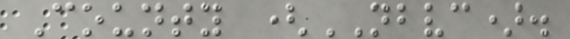County (NBVC).
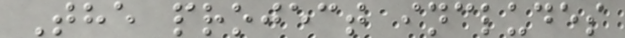The project includes
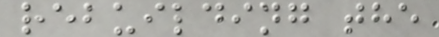rebuilding the
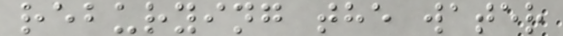reburying the water
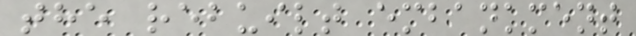the rebuilt embankment
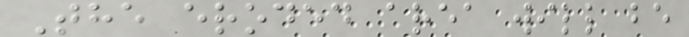The eroded area will be
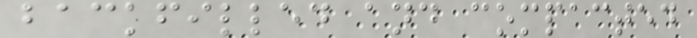backfilled and compacted
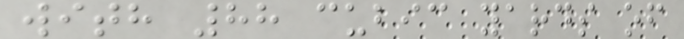with 88 cubic yards of
